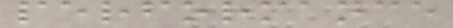performance
